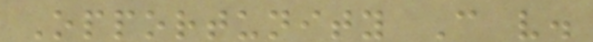Opportunity C v.
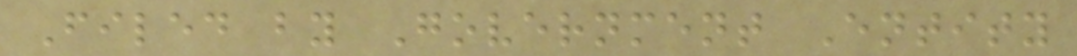Filed by Government Entity
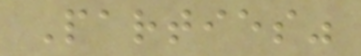Parties"
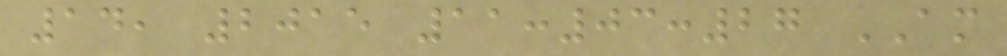14, 2015 11:03:27 AM
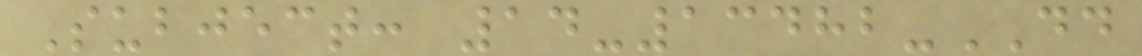Subject: 14-13482-DD
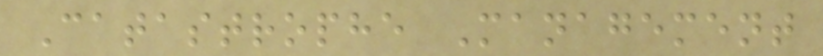Catastrophe Management
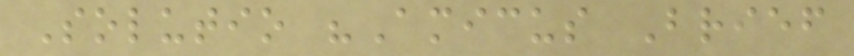Solutio "Amicus Brief
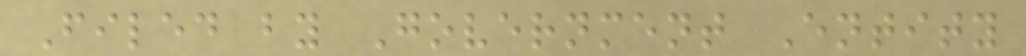Filed by Government Entity
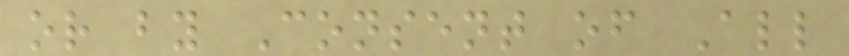or by Consent of All
